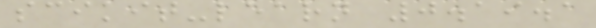scikit-learn 0.19.1
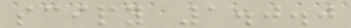scipy 1.0.0
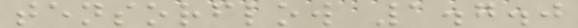tensorflow 1.7.0
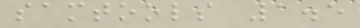samtools 1.5
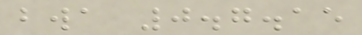bwa 0.7.15
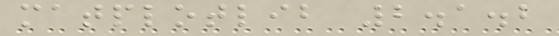matplotlib 2.1.2
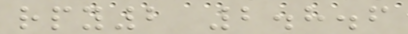rpy2 2.8.6
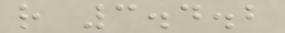r 3.4.2
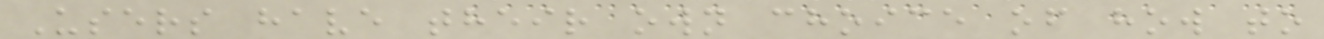Users have their own choice of how to
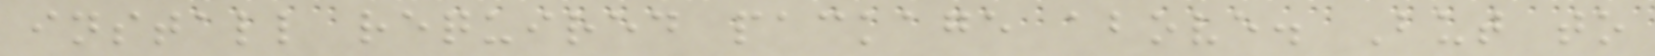install required package above. But to
